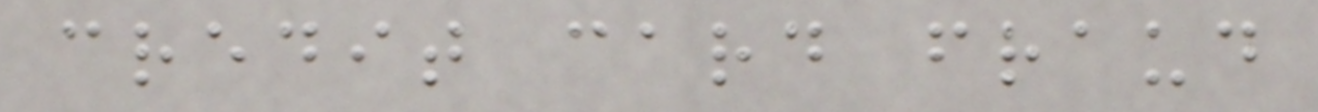credit card fraud
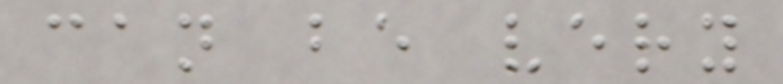can be very
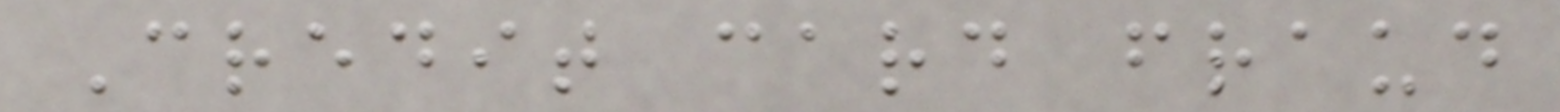Credit card fraud
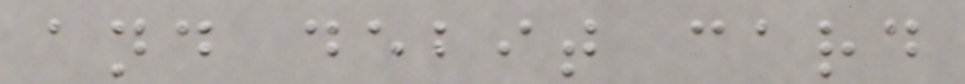and debit card
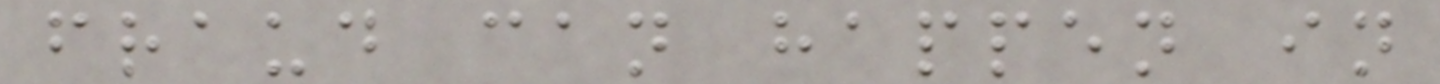fraud can happen in
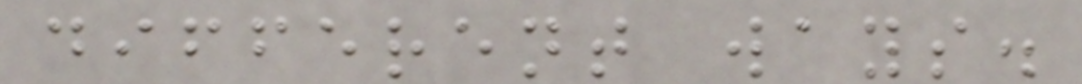different ways.
